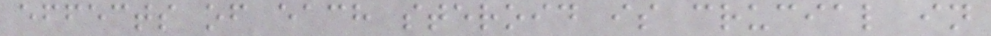effects of each steroid is crucial in
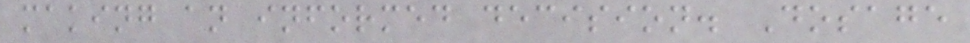making an informed decision. Dosage
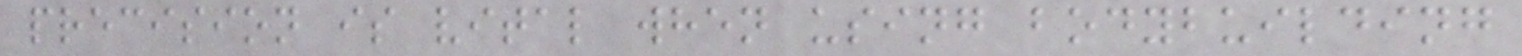precision is vital when using bodybuilding
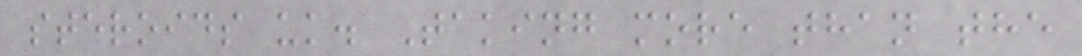steroids uk. Taking more than the
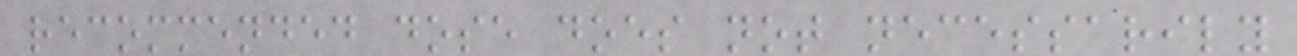recommended dose does not necessarily
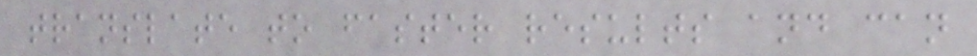translate to faster results and can
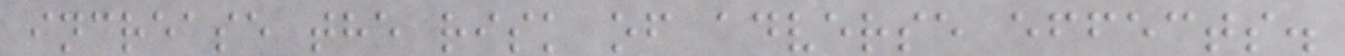increase the risk of adverse effects.
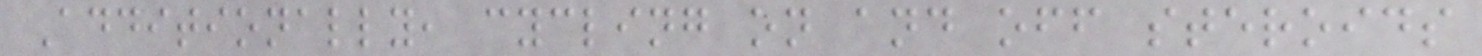Additionally, cycling on and off steroids
